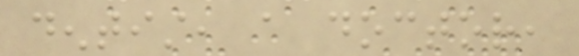dentist, a doctor,
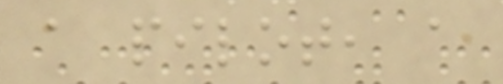a pilot, a
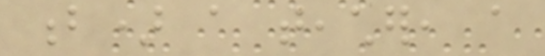b) a teacher, a
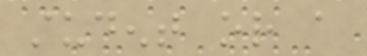student or a
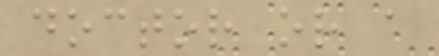doctor or a
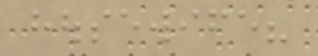housewife?
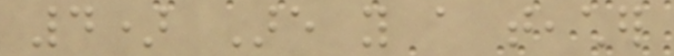4) Are you a teacher
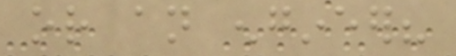or an engineer?
